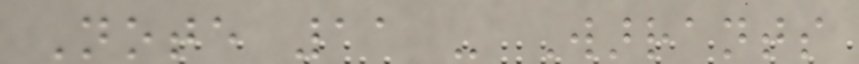Note 11 - Warrants
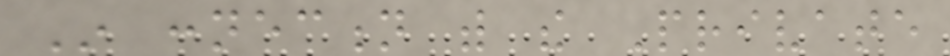In connection with the Private
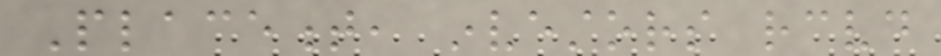Placement, investors received
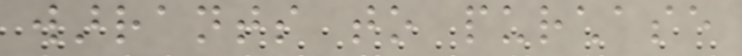warrants to purchase
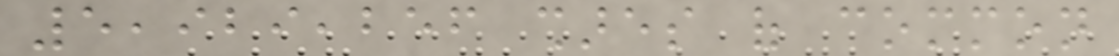5,929,256 shares of common
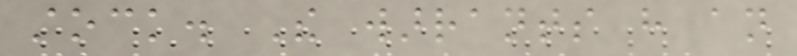stock. The warrants have an
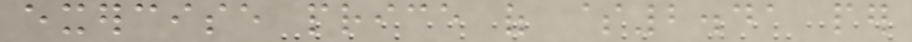exercise price of $2.41 per
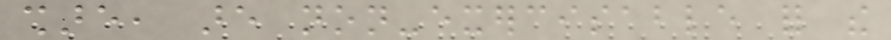share, are non-exercisable for the
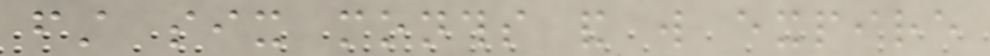first six months and will expire
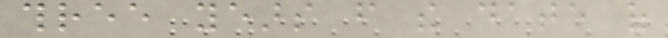three years from the date of
